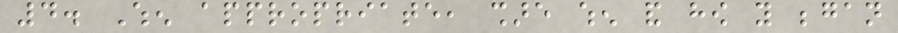4. When appropriate, share when and how you began
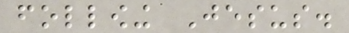following Jesus.
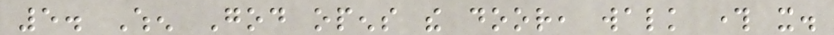5. When God opens the door, walk through it.
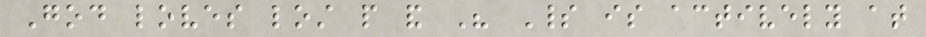God loves lost people and His Spirit is actively at
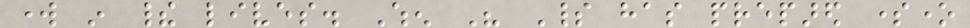work in their lives. When His Spirit has prepared someone
